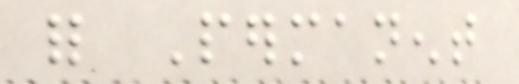for Permanent
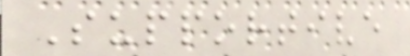Supportive
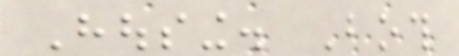Housing. Both
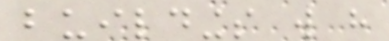buildings will have
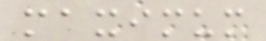maximum
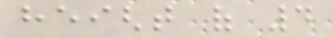height of 4
